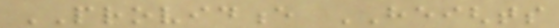PROVIDENCE HEIGHTS
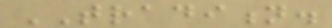TRADITION.
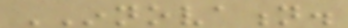INNOVATION.
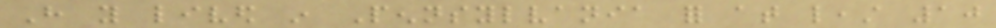Have you lived in Pennsylvania for at least 10
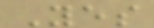Yes
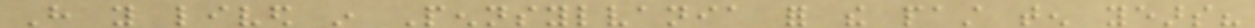Have you lived in Pennsylvania for the past ten years?
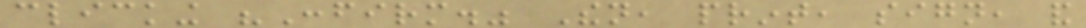clicking "Confirm." Then, print, sign, and
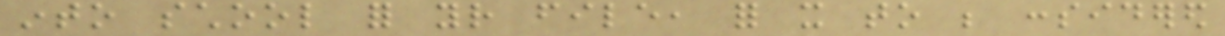into school for your file, for it to be considered
